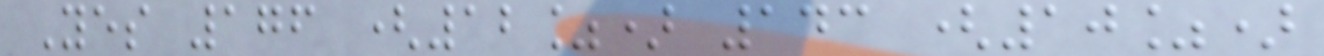Yes 176 (12%) 143 (10%)
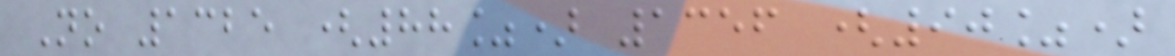No 1325 (88%) 1356 (90%)
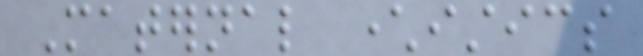Maternal characteristics
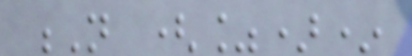N (%)*
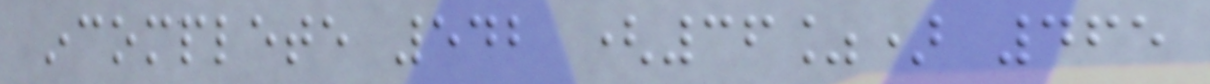incomplete 542 (36%) 465
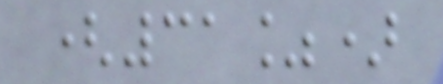(31%)
